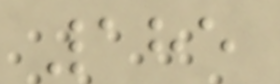185
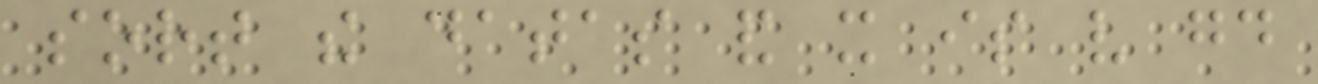sort the datas and it is very good
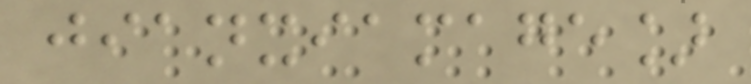jianxiamage]
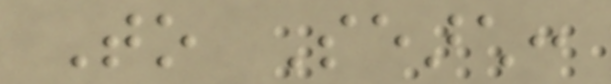To Search:
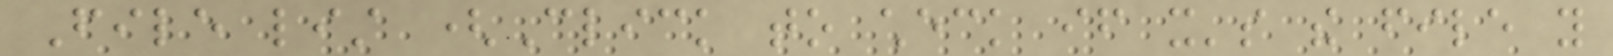File list (Click to check if it's the file you
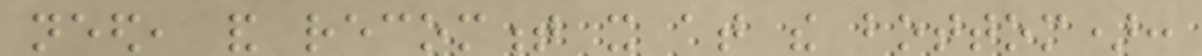need, and recomment it at the bottom):
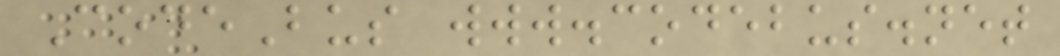CodeBus www.codebus.net
